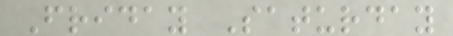Friday Saturday
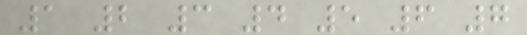1 2 3 4 5 6 7
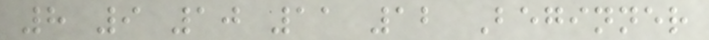8 9 10 11 12 Beginner
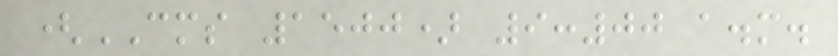(CMS 1500) 9:00 a.m.
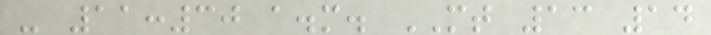- 11:30 a.m. MT 13 14
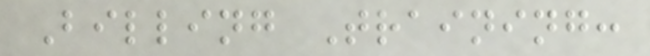Billing Training:
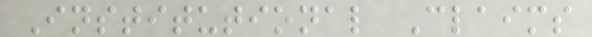Institutional Claims
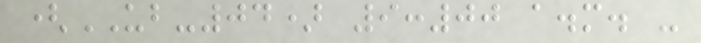(UB-04) 9:00 a.m. -
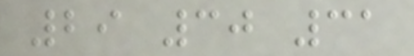29 30 31
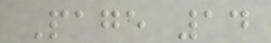Page 14
